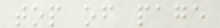top of page
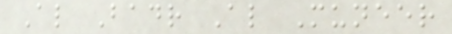Al Badr Al Muneer
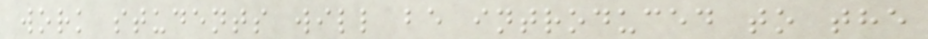work students will be introduced to the
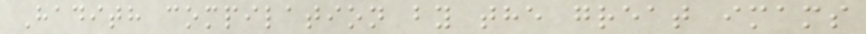Hadith compilation by the great imams
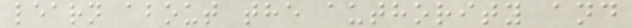learn about the authority and
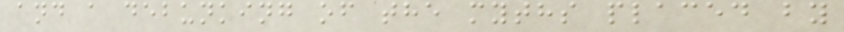and a debunking of the myths placed by
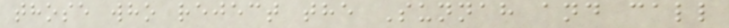those who reject the Sunnah and call
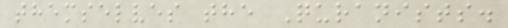themselves the Quranists.
